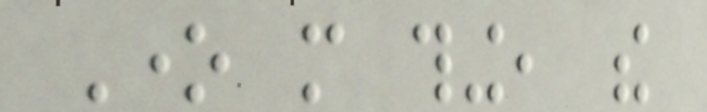One more thing, the
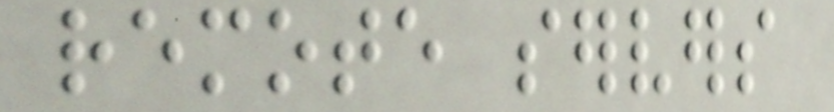remote servers
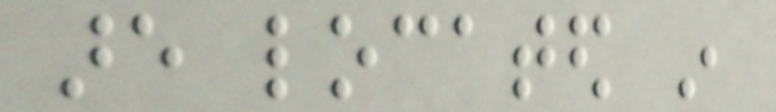are located in
